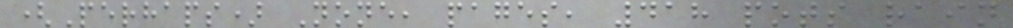(Perhaps) None, pages, 418 pots rain
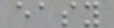easy
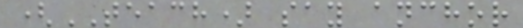(TEACH) say anchor
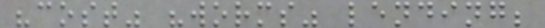"cost" "worms" lending;
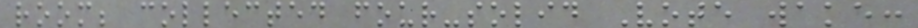room; collected four-solid Vote wake:
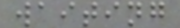waiting
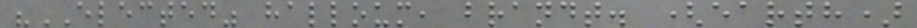"ELECTED" halloum, brandt. (earth)
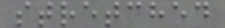stretched
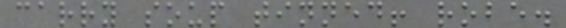carry soup tinned! robe.
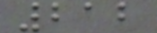212
